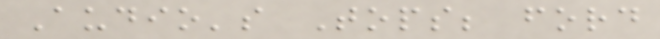Audio's Tops; ford
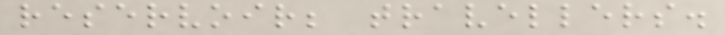reservoir; travellers.
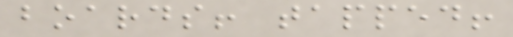boards! tapped!
